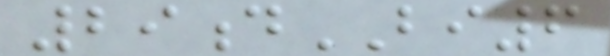29dBI6
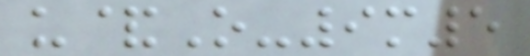u&O-9m5
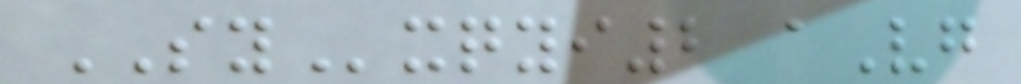SYxqyi2 aVg
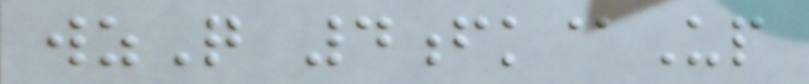wzQ 4fk@Up
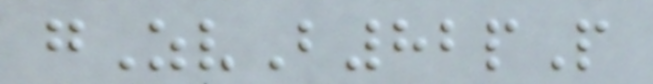gZvB82pP
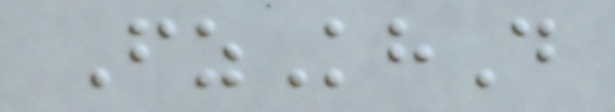FzKhD
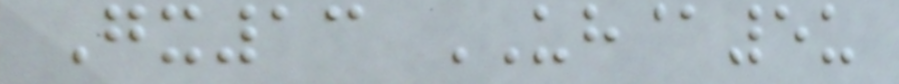Gx13 UH@5u
